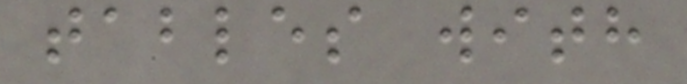tables with
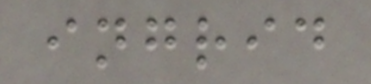ingrid
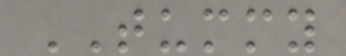TUMMY
